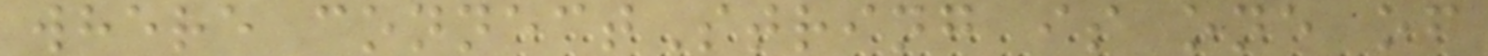where connectString is one of
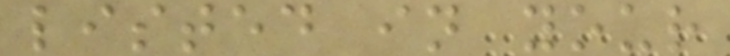listed in your
